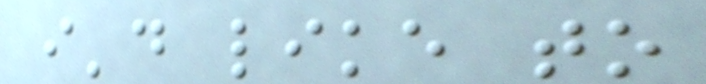i'd like to
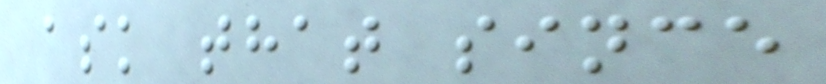ask that since
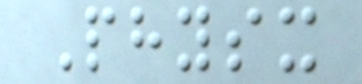Physx
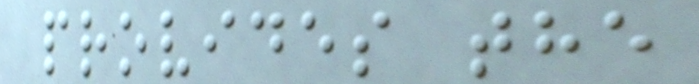provides the
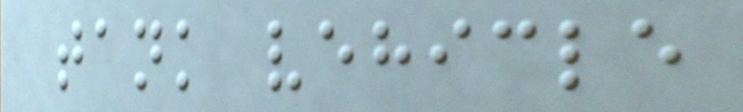tank vehicle
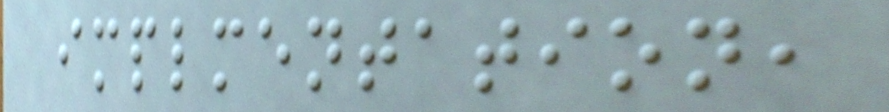implmentation,
